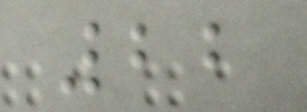22
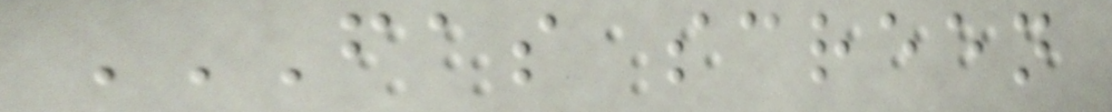FAS SCREEN
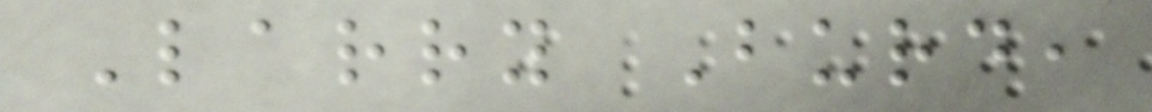Larry Burd,
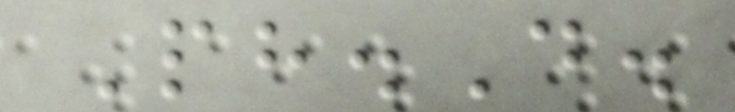Ph.D.
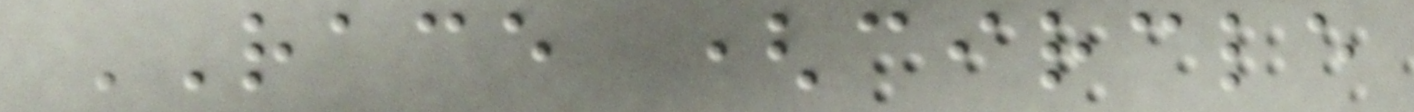RACE (circle
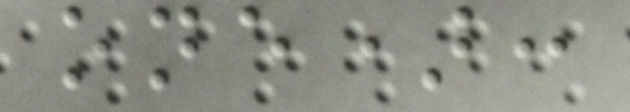one):
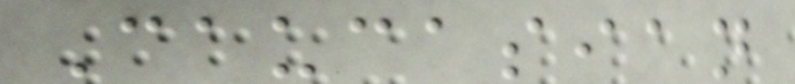Caucasian
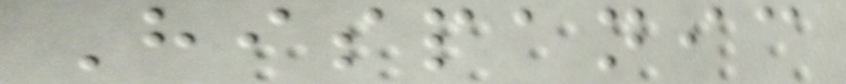Hispanic
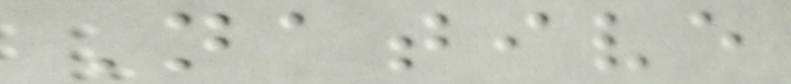Native
